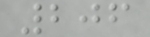206
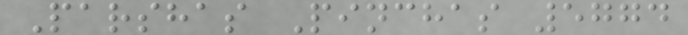Parshas Pinchas 5774
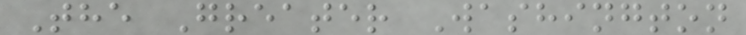The Greater Washington
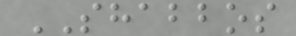SHABBOS
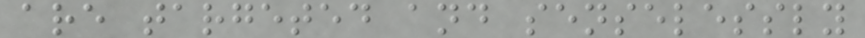are targeted and senselessly
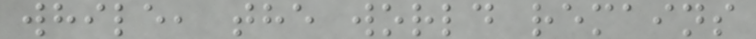while, the world remains
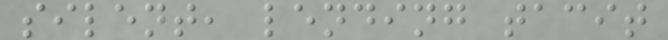silent, lending tacit
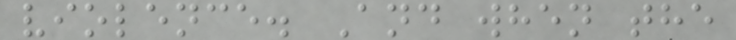violence. And when the
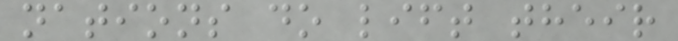nations do lift their
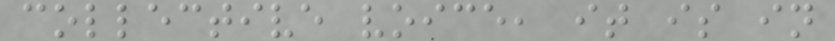collective voice, it is in
